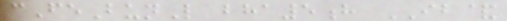cFeBunL bha5h IB&
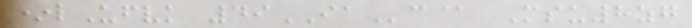*lUfvk 49IAc@ Msu8zg
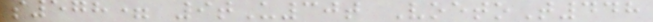s578= 9tU30t VoetoT448
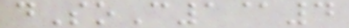dSoC1@4
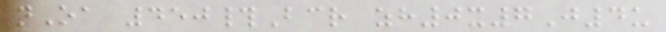nOa 450#Bcr zh0x7J4u
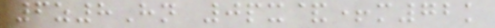6z8Hn 0px&+m72k
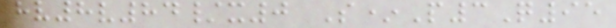hv8v84/x0 S*P3Q95
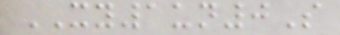XY1un0S
